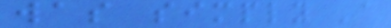was simply 'a
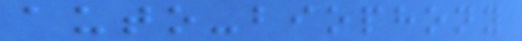auto-biophony
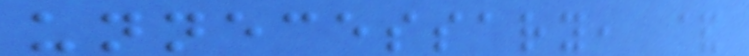unnecessary, &
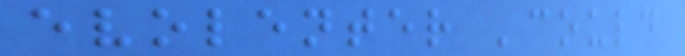evolenter 'could
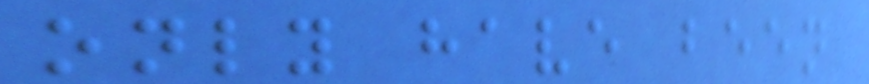only have been
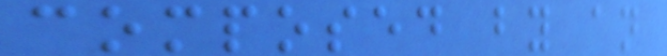composed by an
